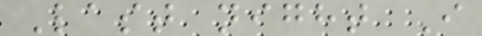Last night I
